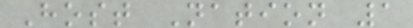Host Nation 1
